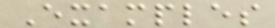Examples
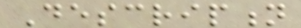Description
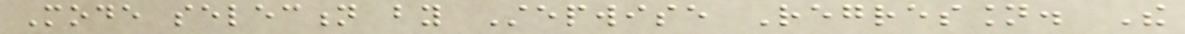Mode selection by Stepwise Regression. The
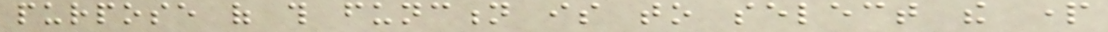purpose of this function is to select the part
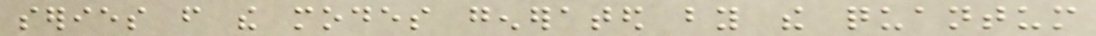series from the modes generated by the quantum
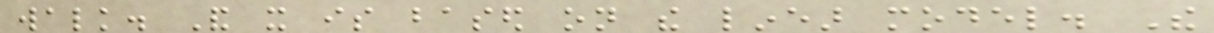walk. And it is based on the linear model. The
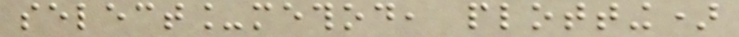select_method, plotting)
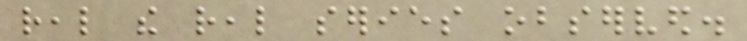real the real series observed.
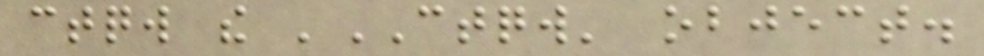ctqw the 'CTQW' object.
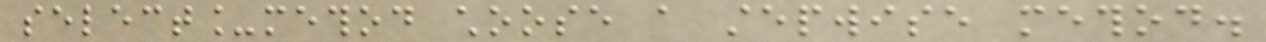select_method choose a stepwise method.
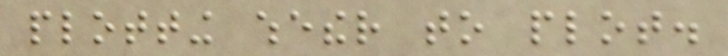plotting whether to plot.
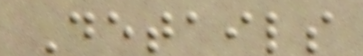Details
